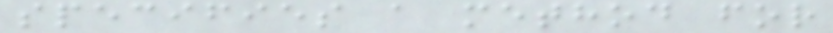specifies a method for
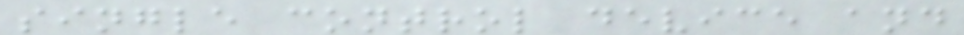single control device and
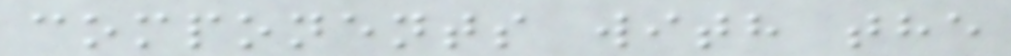components with the
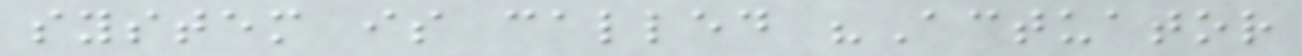system is called "Actuator
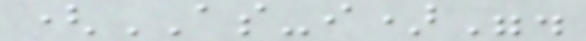(AS-i)".
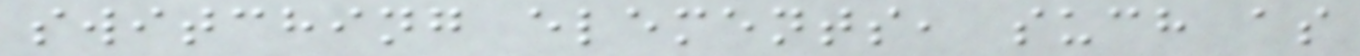switching elements, such as
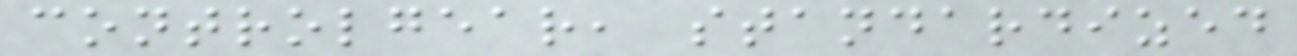controlgear, standardized
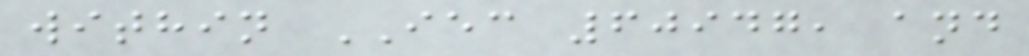within IEC 60947, and
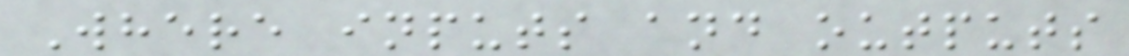Where inputs and outputs
